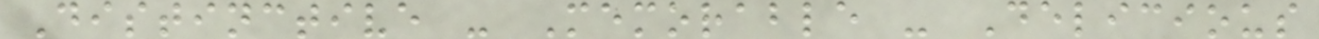Distinctive - Memorable - Delicious
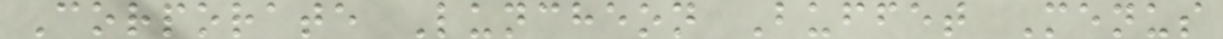Corporate Luncheon Buffet Menus
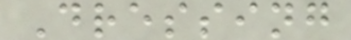Dressing
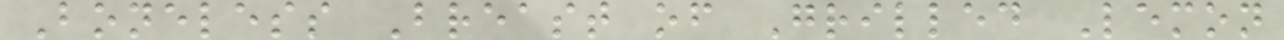Boneless Breast of Grilled Lemon
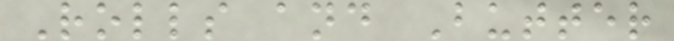Rolls and Butter
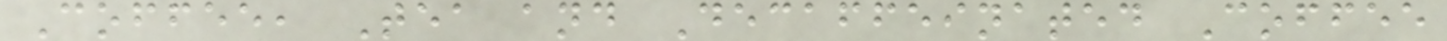Coffee, Tea and Decaffeinated Coffee
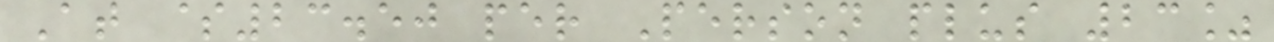At $23.50 per Person plus 23%
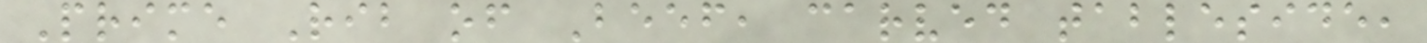Prime Rib of Beef, carved tableside,
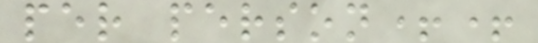per person++
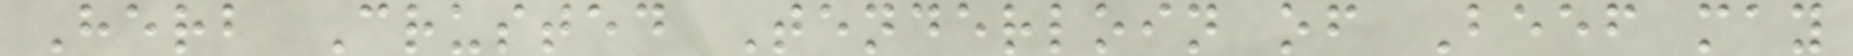Herb Crusted Tenderloin of Beef may
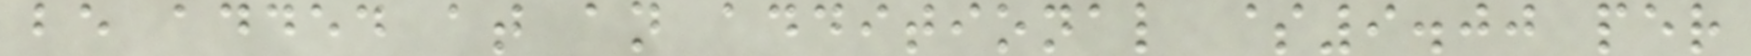be added at an additional $9.00 per
